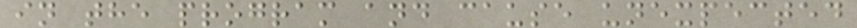in the program and cause unexpected
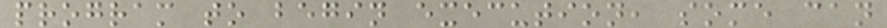program to begin execution, some can
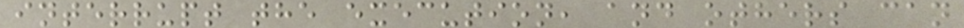interrupt the execution, and others can
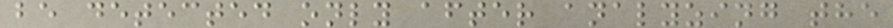be detected only after analyzing the
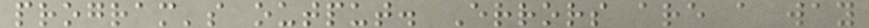program's output. Errors are a way
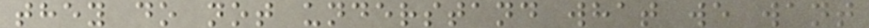they do not understand what we want
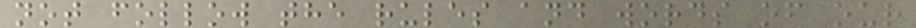not follow the rules and words of our
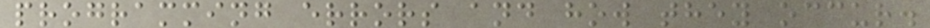programming errors and how they occur.
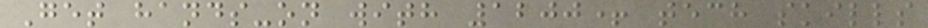Get hands-on with 1200+ tech skills
